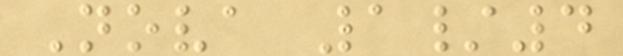Nova 1/4
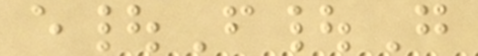e|F|G
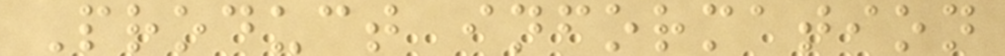Product information
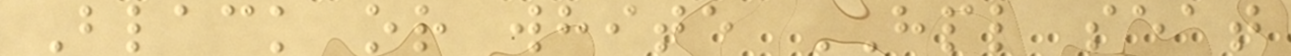Black or white HPL seat
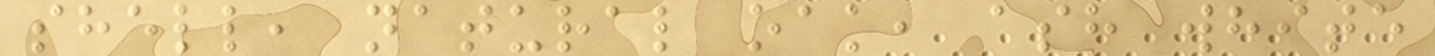shell, natural oak, ash white
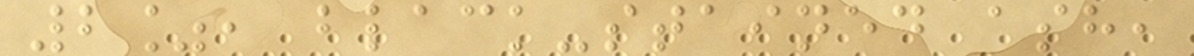2%, black-stained ash,
